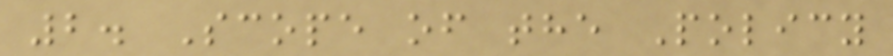2. Scope of the Policy
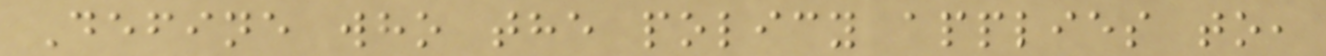Define who the policy applies to,
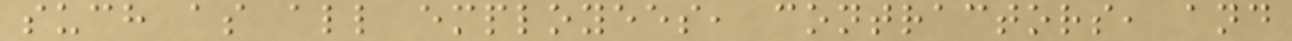such as all employees, contractors, and
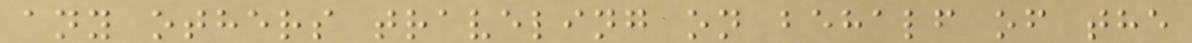any others traveling on behalf of the
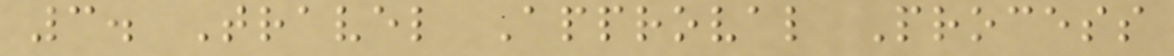3. Travel Approval Process
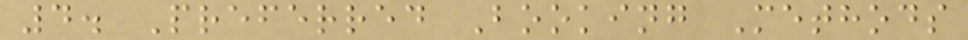4. Preferred Booking Methods
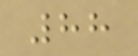88
